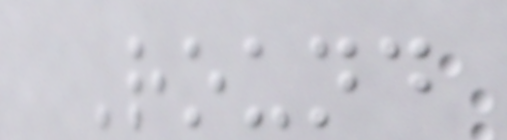Round
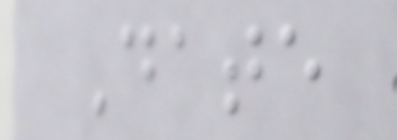Date
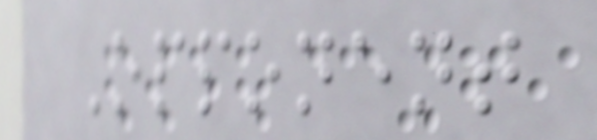Opponent
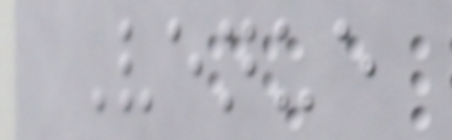Venue
